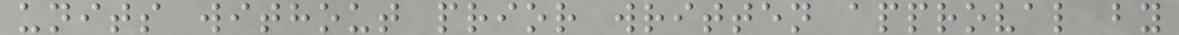units without prior written approval by
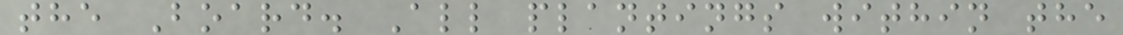the Board. All plantings within the
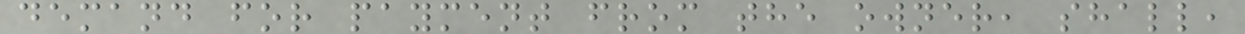demand for payment from the owner, shall,
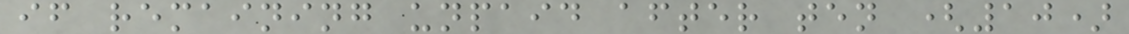if remaining unpaid after ten (10)
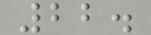22.
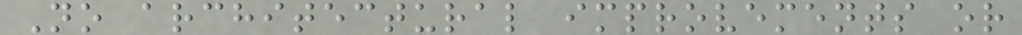No architectural improvements or
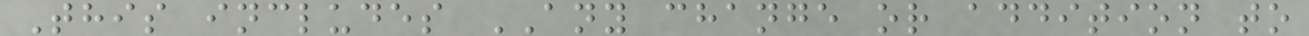This includes ANY change or addition to
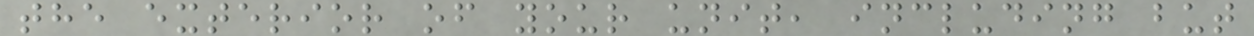the exterior of your unit, including but
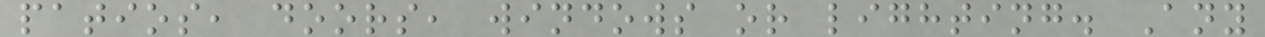patios, doors, windows or lighting. Any
